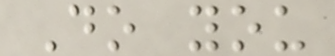Do you
